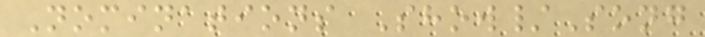Nominations Show/Song
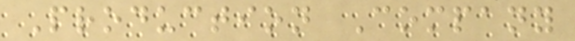Production Company
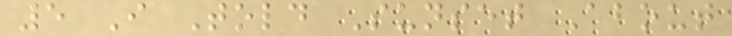5 I Told Sunset About
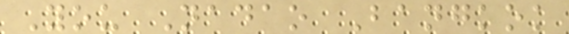You Nadao Bangkok
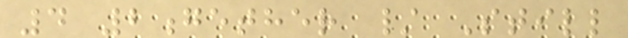4 2gether / Still
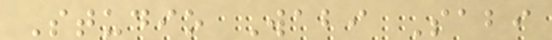Studio Wabi Sabi
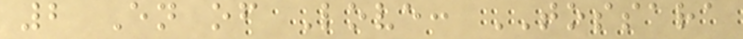2 En of Love: TOSSARA
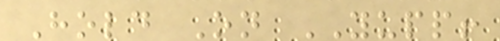Hold On YUPP!
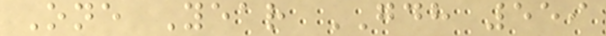One Year GDH 559
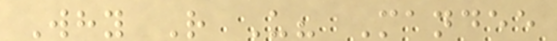Why R U? Mandee
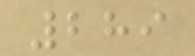289
